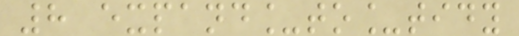8 expand_to_tidy
